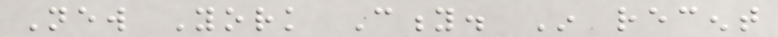New York City. In recent
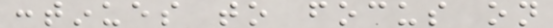continues to focus on
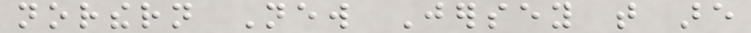northern New Jersey that are
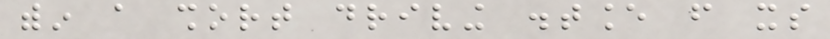within a short driving distance from its
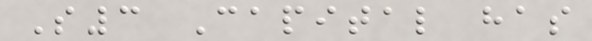S3 Capital has
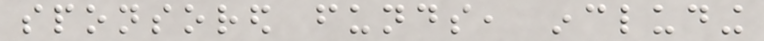sponsored funds, including
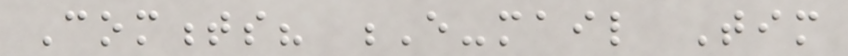Comments? E-mail Tim
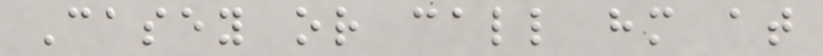Casey or call him at
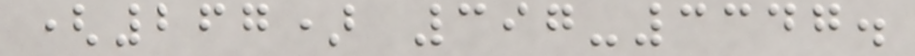(267) 397-3347.
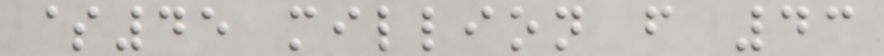$45 million from 43
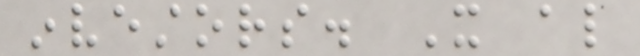investors. It also
